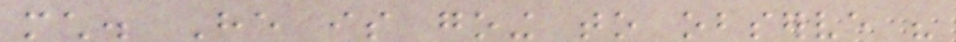much. He is going to observe his
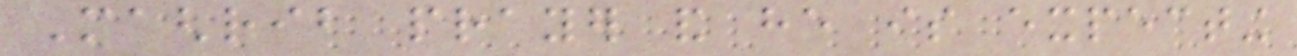Maghrib prayer and he is expecting
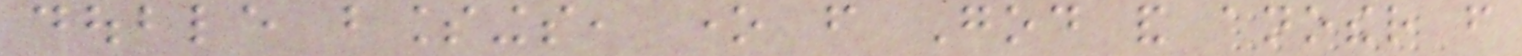double blessings, one from God and another from
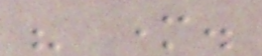his mother.
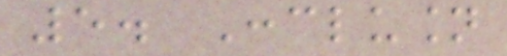5. Conclusion
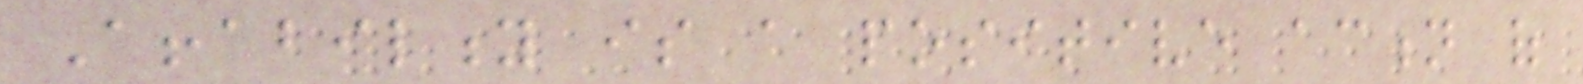Affability is a positive action of
